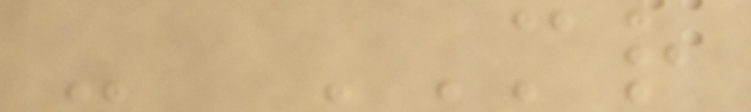- MR
